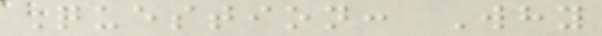Question: Why
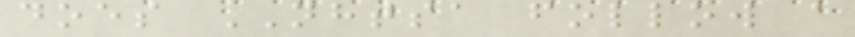does NHTSA follow a
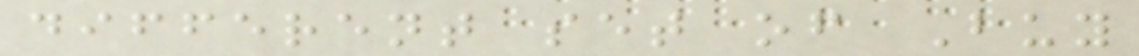different set of Buy
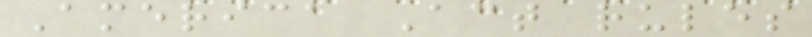America Act rules
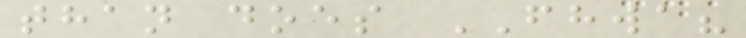than does FHWA?
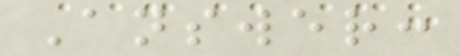Answer:
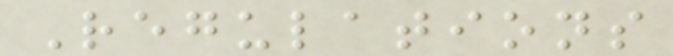Regulations
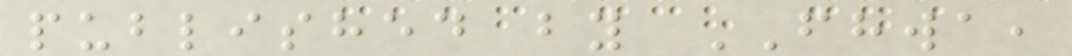published by FHWA,
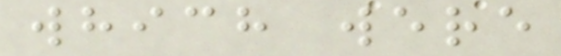which were
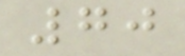70
